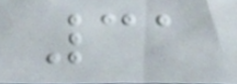31
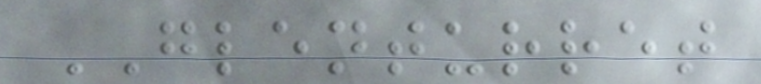GLENTURRET
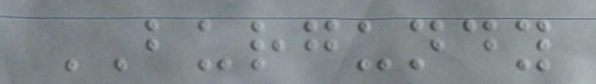BURGUNDY
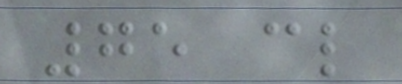75 cl
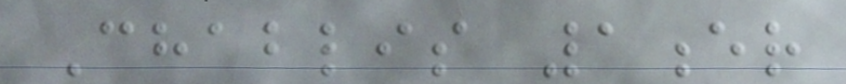Chablis 1er
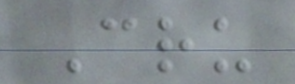Cru
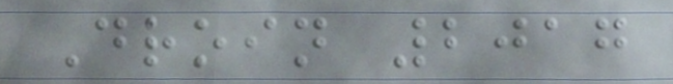Droin 2017
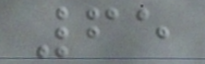65
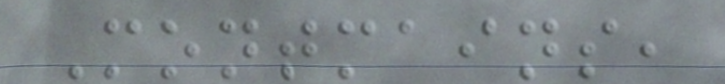Montmains,
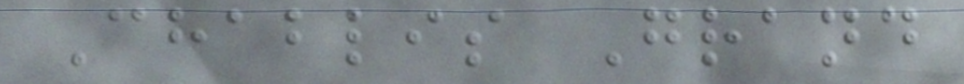Chablis Grand
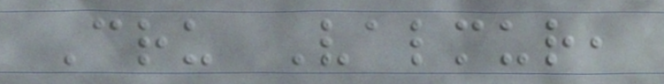Cru Valmur,
